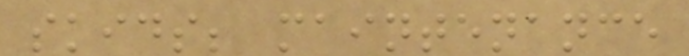skids; maintenance
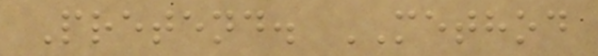Pretend. METHOD
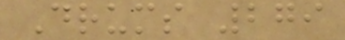Drums 279
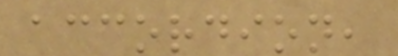accordion,
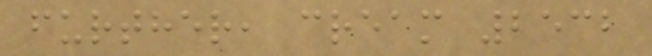further, cream 2532
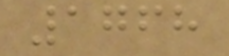1768
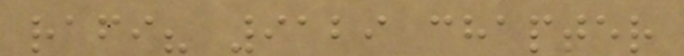rafi? 9129 chapter
